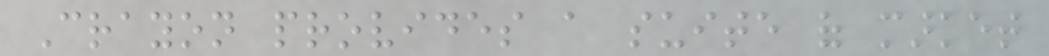Crayon provides a suite of market
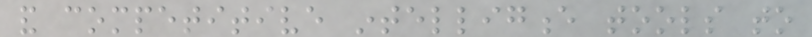and competitive intelligence tools to
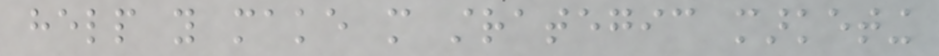help you make more strategic marketing
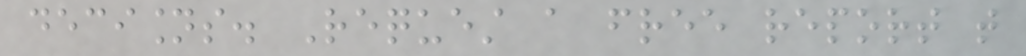decisions. Request a free report that
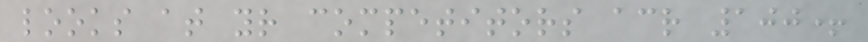looks at your competitors across 100+
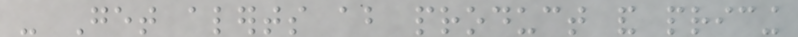- Get alerts about product and pricing
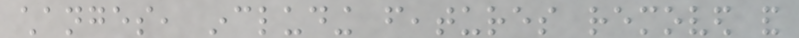changes, including features removed and
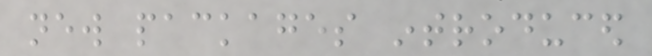new packages introduced
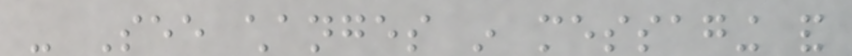- See changes in messaging and
